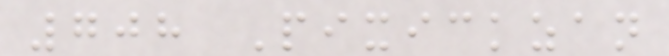708 Pixickzan
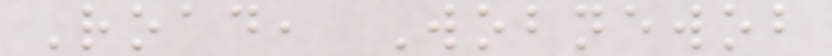Road, Wobnewob
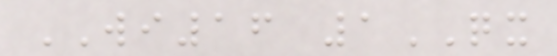WI16 1QX
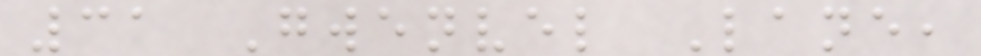31 Gwenvel Lane,
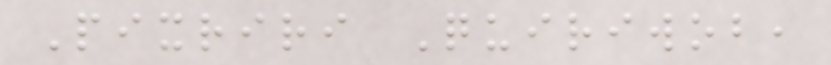Pixriri Quiriwob,
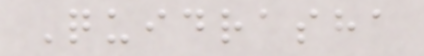Quidrasha
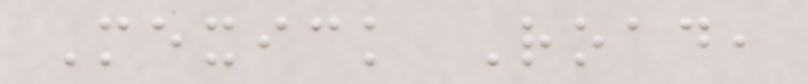Mexick Road,
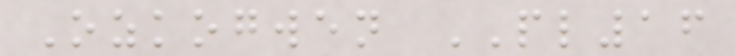Ozkogwen PL16
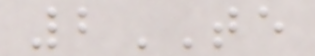2TE
